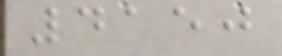4150
